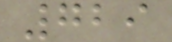729
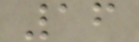16
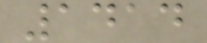1414
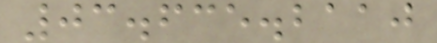03.635.2110
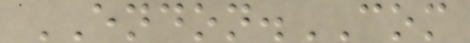ENDON.COM
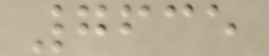7635
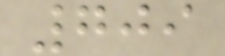709
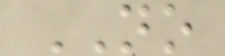NO
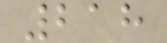218
